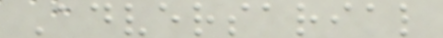Adversarial
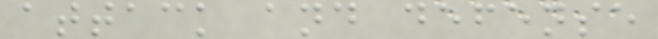attack and defense
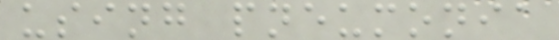using pneumonia
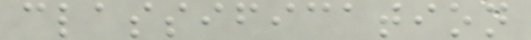classification
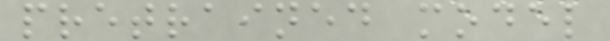pretrained model
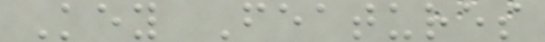Key Features
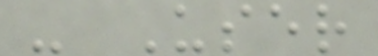- User
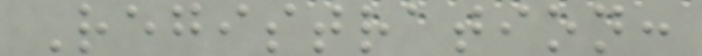Registration:
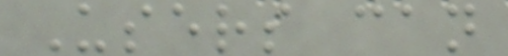Users can
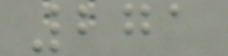271
